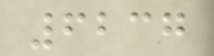6237
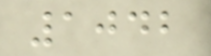1042
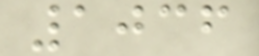1036
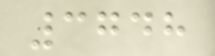3748
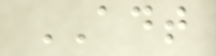ADT
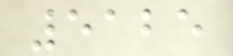5125
